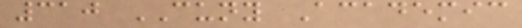310 CUNY Academic
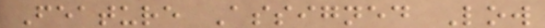Feature Assigned Low
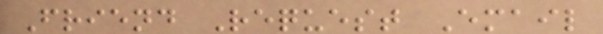Friend Request Email
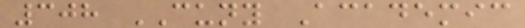308 CUNY Academic
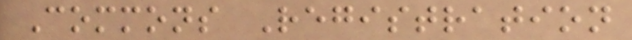Commons Registration
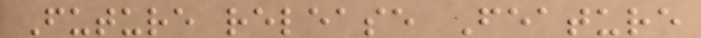Future release Feature
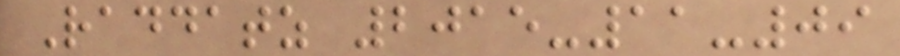Raddatz 2015-11-09
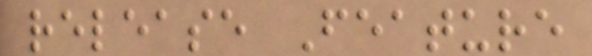release Feature
